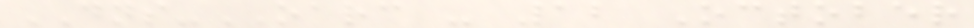DNS-OARC - 12 October
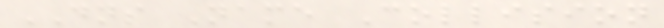DNS Name Collision
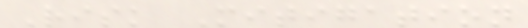Risk Mitigation
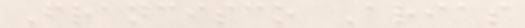Francisco Arias
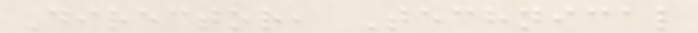Director, Technical
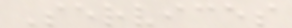Services
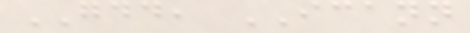GDD, ICANN
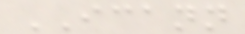ICANN
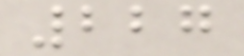227
